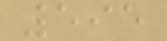595
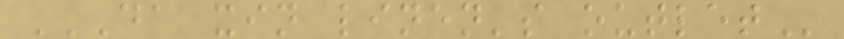DA XIN LINEN'S OUTLET
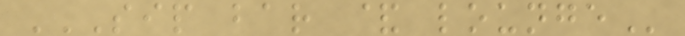SIP BAR & LOUNGE
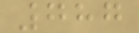787
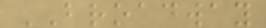BROADWAY
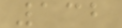132
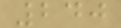240
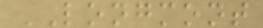LONGMONT
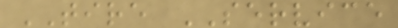TIRE SERVICE
